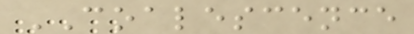COALESCENCE
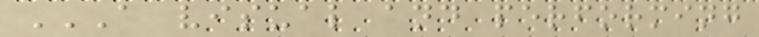A VISUAL AND PERFORMING
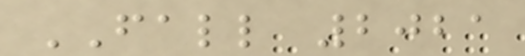FALL 2021
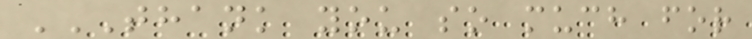THANK YOU SO MUCH FOR
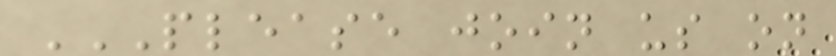PLEASE JOIN US ON
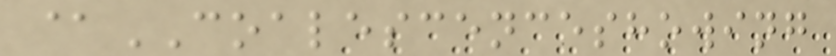@COALESCENCESHOWING
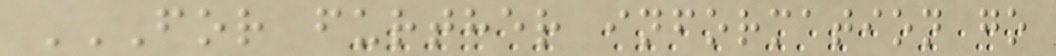FOR FURTHER INFORMATION GO
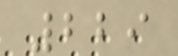229
